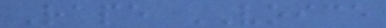Rape VOICE
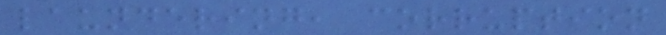laundering, corruption
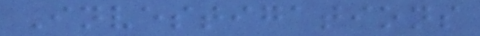Investigations
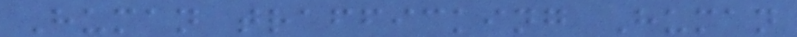Human trafficking Human
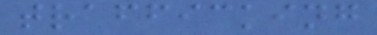trafficking
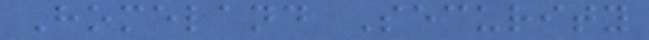Homeland Security
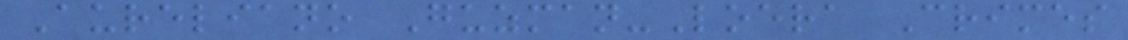Aureliano Guzman-Loera Crimes
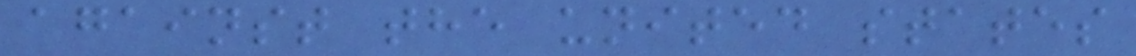against the united states
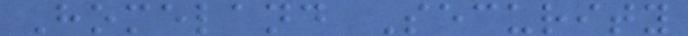Homeland Security
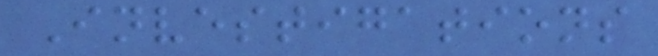Investigations
